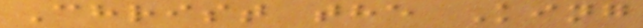Christ the King
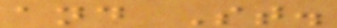and St.
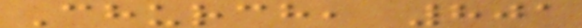Church, 801
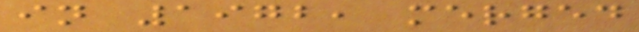in 1972, merged
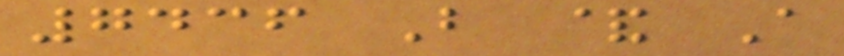7436 B & A
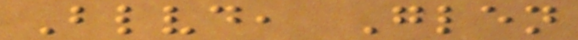Blvd, Glen
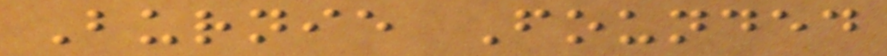Burnie Founded
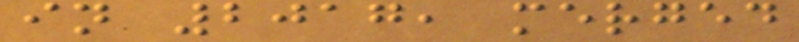in 2017, merged
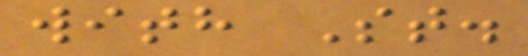with St.
